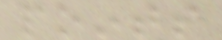points
